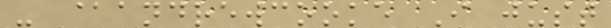- @andrewcooke I just
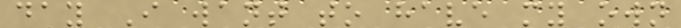day I want to have my own
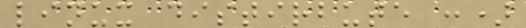linux distirbute :)
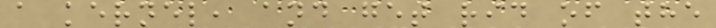a kernel, and get rid of the
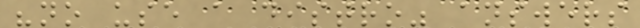"no use a distro" answers
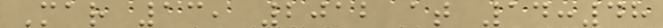Mar 13, 2012 at 14:48
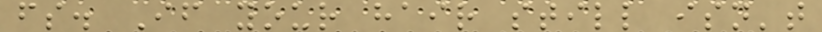fs. If your hair still isn't
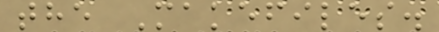the Makefiles.
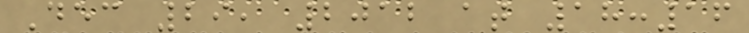Dec 29, 2012 at 18:16
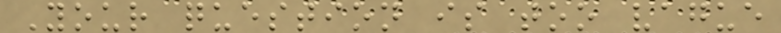Your question is too vague
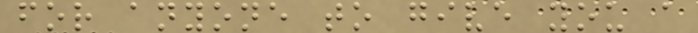for anyone to give you a
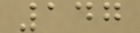147
